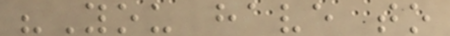"You have to
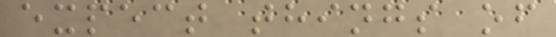expect things of
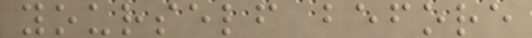yourself before
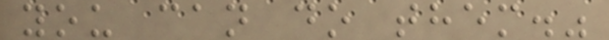you can do them."
